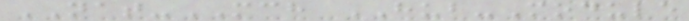NAT-MCH HUB-Module
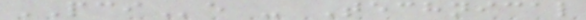PCIe - Technical
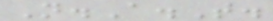N.A.T.
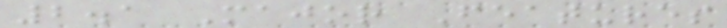2.1 Major Features
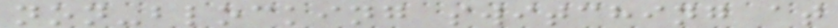non-blocking switching at
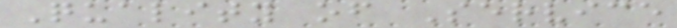Quality of Service
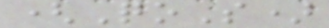(QoS)
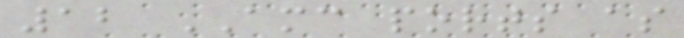12 AMC ports as
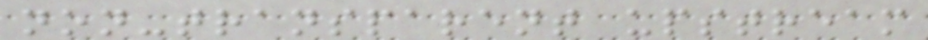non-transparent upstream
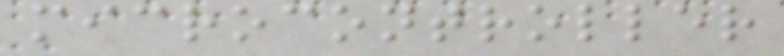microcontroller
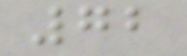72
